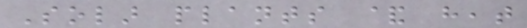Solar plants & heat
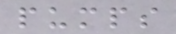pumps
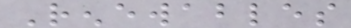Renewables
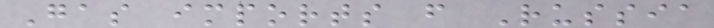Gas imports from Russia
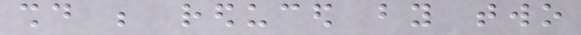should be reduced by two
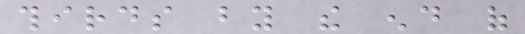thirds by the end of
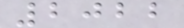2022
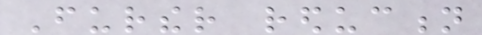Further reduction
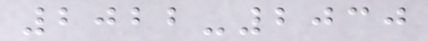2022-2030
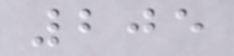205
